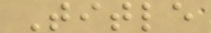Title
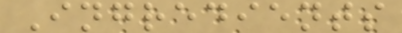Ingredients
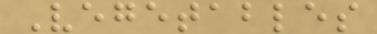Vegetables
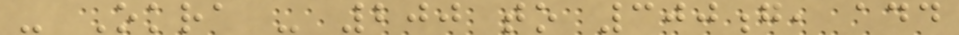- Okra - 200 to 300g, add
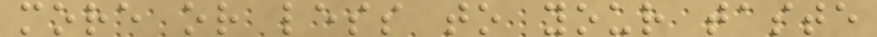more or less to your taste
